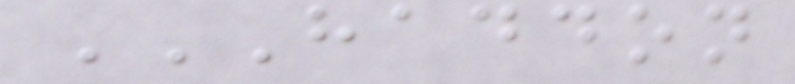HADDON
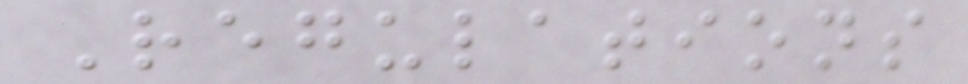Regulations
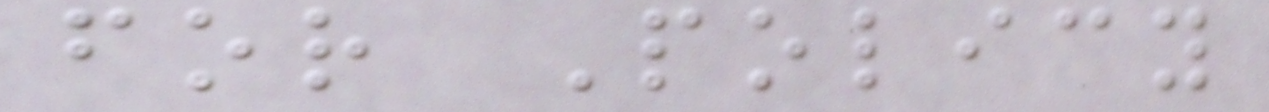for Policy
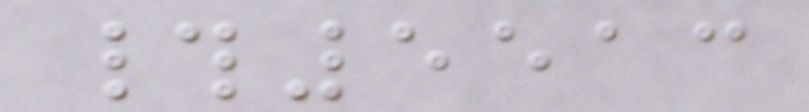#5513
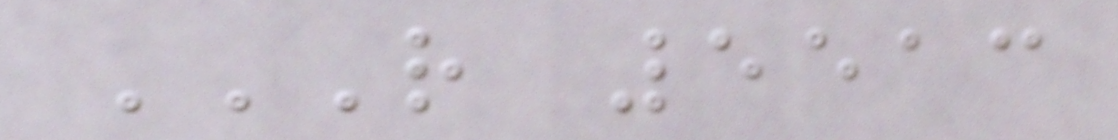R 5513
